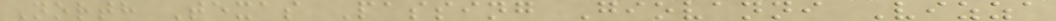North Texas Passing Giovanni Vizza
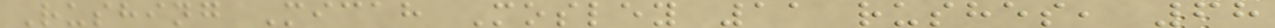Rushing Micah Mosley 11 rushes, 68
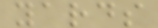yards
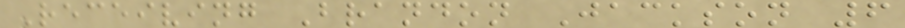Receiving Brandon Jackson 6
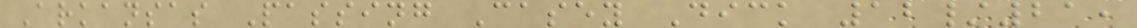Arkansas Passing Casey Dick 12/21,
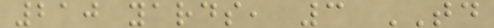210 yards, 3 TD
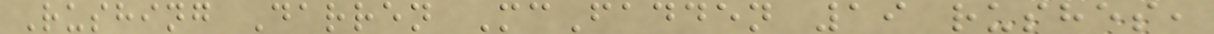Rushing Darren McFadden 19 rushes,
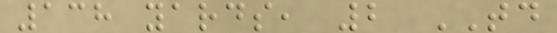138 yards, 2 TD
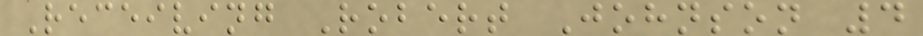Receiving Robert Johnson 4
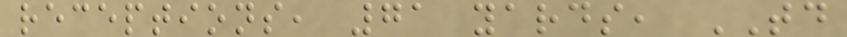receptions, 71 yards, TD
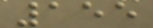155
